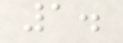1.
